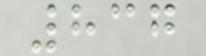837
